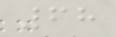68
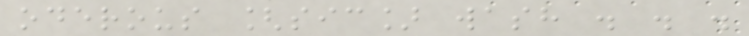oderous [sic] wash . . .
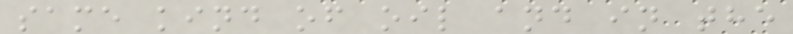same kind of oil and in the
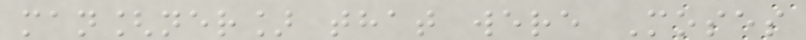man[ner] that were Moses
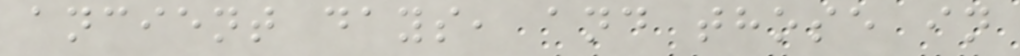ancient days, and those in
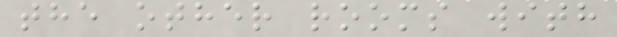the other rooms with
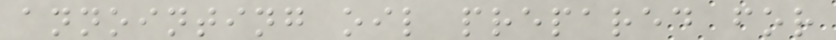annointing oil prepared for
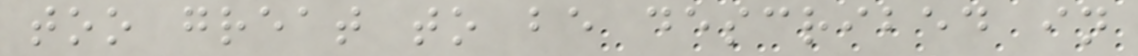too great to be described in
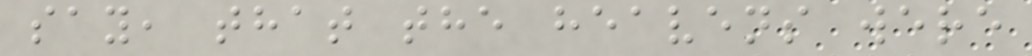say, that the heavens were
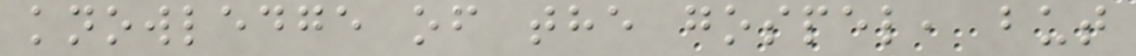knowledge of the gospel, but
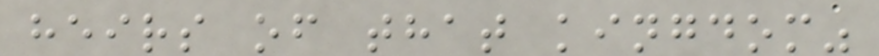heirs of that kingdom"
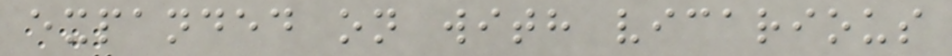expanded on with vicarious
